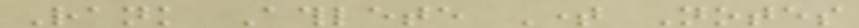Rank Athlete Time Notes
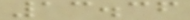13.36
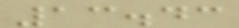13.43
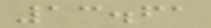13.61
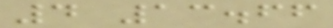4 13.66
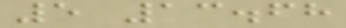5 13.68
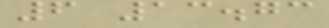6 13.73
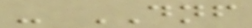- DNF
